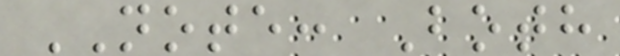NOTE: Both
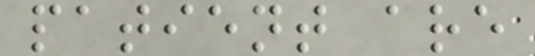patient are
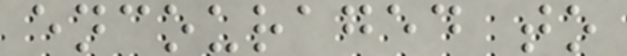encouraged to
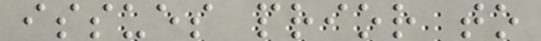issues prior to
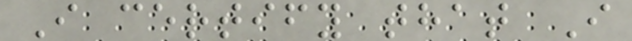I certify that I
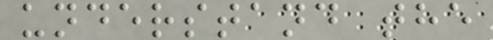understand the
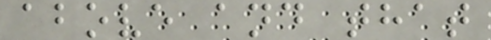above and that
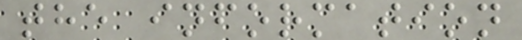the information
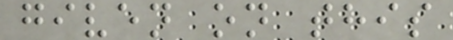given on this
